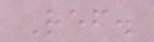Ref.
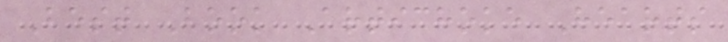Best Book Artichoke Hearts
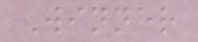Winner
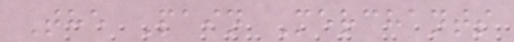The Pain Merchants
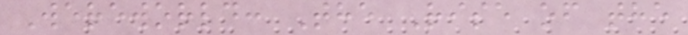Wereworld: The Rise of the
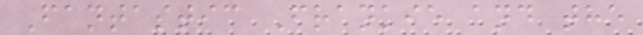Fantastic Frankie and the
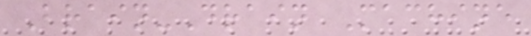Brain-Drain Machine
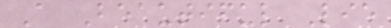A Beautiful Lie
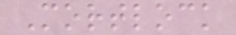Mortlock
